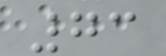73
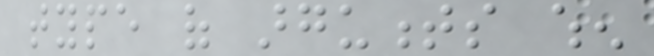type of arguments when
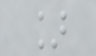]
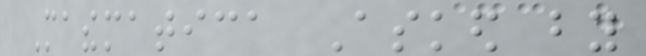Mathematica Asked by
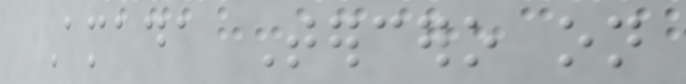Amada Tercero on
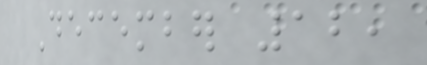December 12,
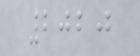2020
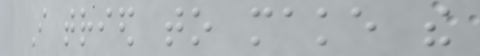I tried to make the
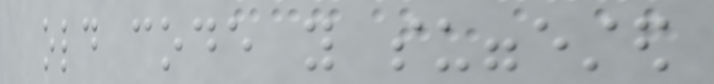old code you suggested
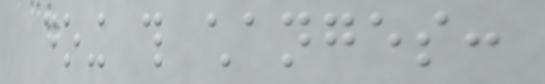doing this changes:
